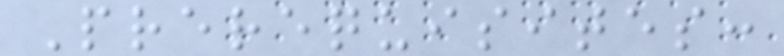Prerequisites:
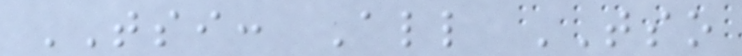TSI: All TSO
